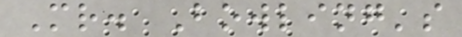Mr. Bowling's
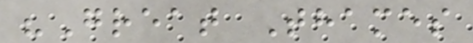"Great Thames
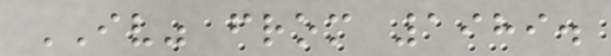IV" from 1989.
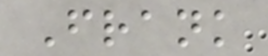Frank
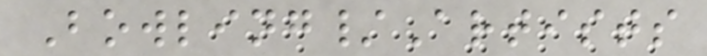Bowling/Artists
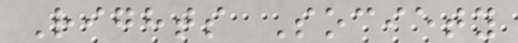Rights Society
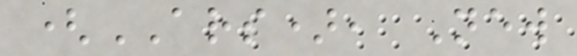(ARS), New
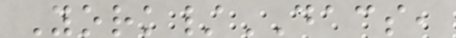York/DACS,
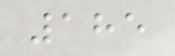185
